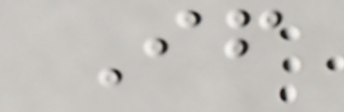If
